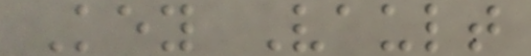Key Vault
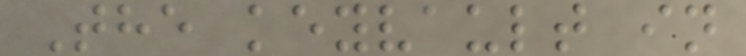The keyvault in
